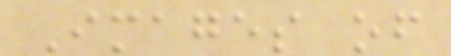Images of
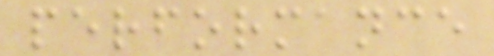performance
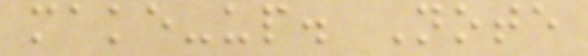make-up. Note
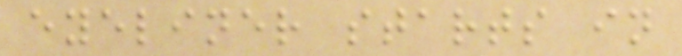eyeliner starts in
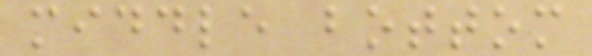middle bottom
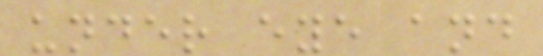under eye and
